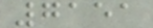7151
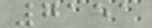7151
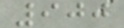900
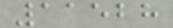11528
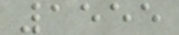1555
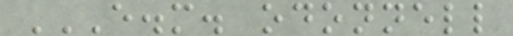E.M. ODONNELL
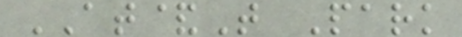AT&T Park
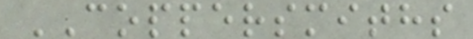COPPERSMITHS
